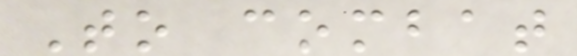To combat
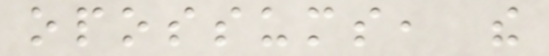opossums, the
